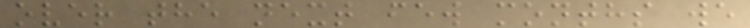over the next few months we
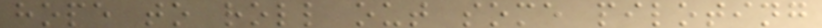hope to roll out some piloting
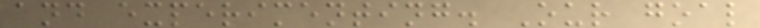and experimenting. Our goal
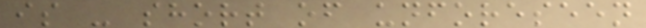is - short of unforeseen
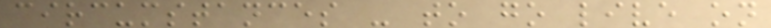circumstances - to go live on
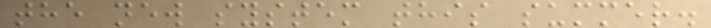the new system this summer.
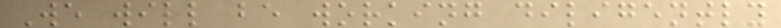We will be working diligently
